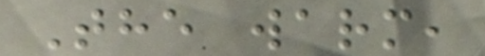The warm,
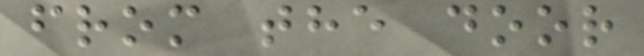from the door
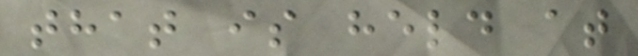that is held at
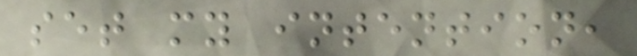set my intention,
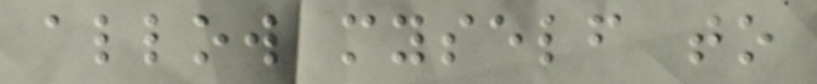allow myself to
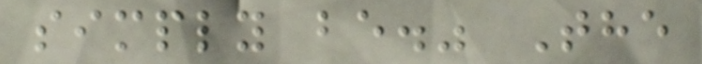simply be." The
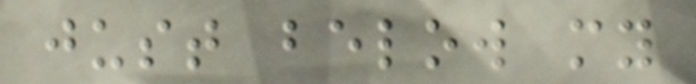just below my
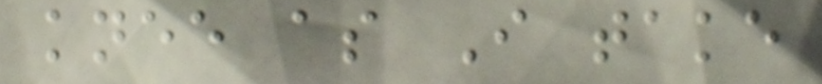knee as I take
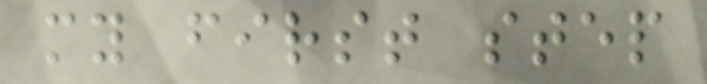my first step
